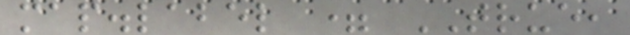map.label = TRUE,
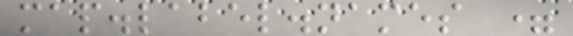map.label.names =
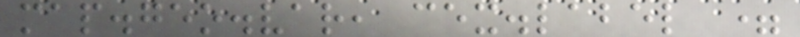map.geo.var, cex.label =
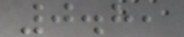0.8,
